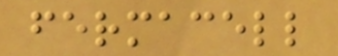fermacell
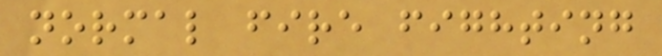normal fire fighting
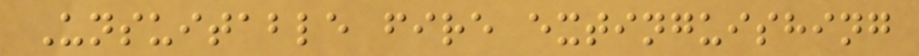Unsuitable fire extinguishing
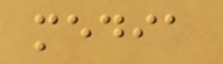media
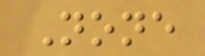None
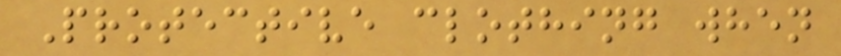Protective clothing when
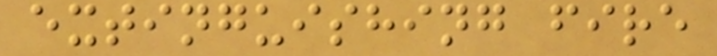extinguishing fire
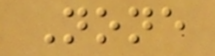None
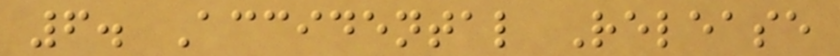6. Accidental Release
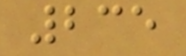235
